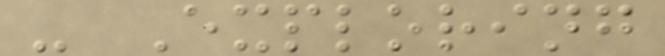- Exploring
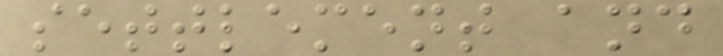settlement and
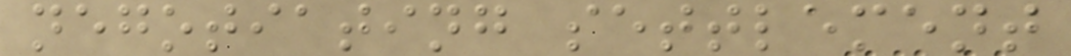negotiating settlement
